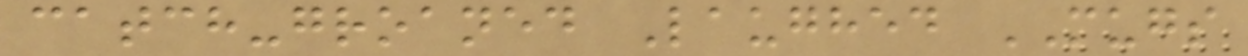catch-groaned Laughed MUGS
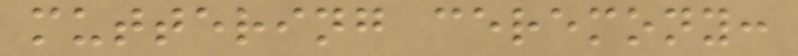muttering ceremony:
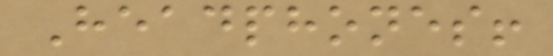Headphones!
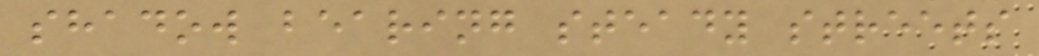shadow bearing steady streets
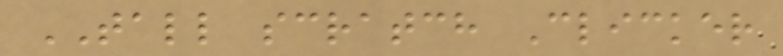TALL scratch Clicker
